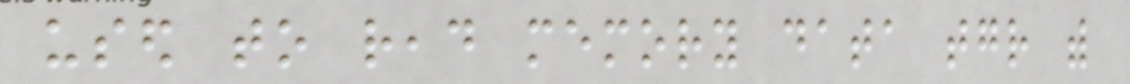used to read memory data together with
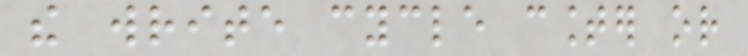the write cycle counter or
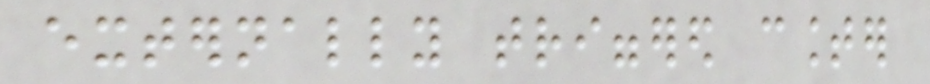externally triggered counter
